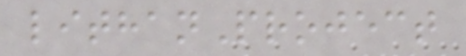lithanProject
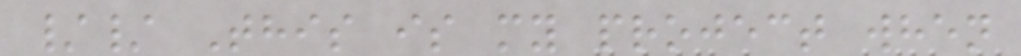// This is my project when
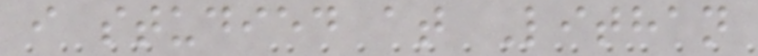i studied at Lithan
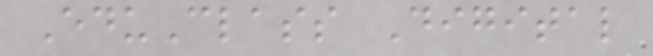EduClass Digital
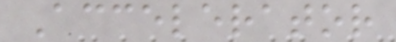Accelerator
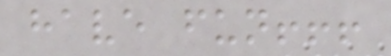have fun!!!
